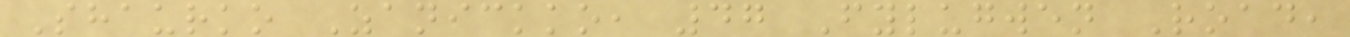Shaurko Zanickko, 47 Fylugwen Road,
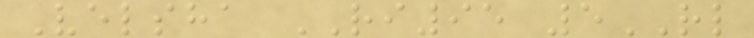Velsha RI95 5RL
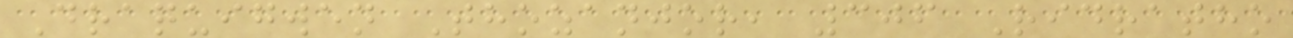Draquigwen Thozanjor, 306 Ridratho
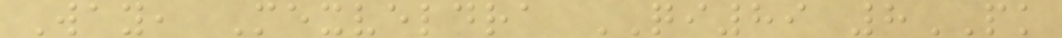Way, Mexveldra QI89 8PK
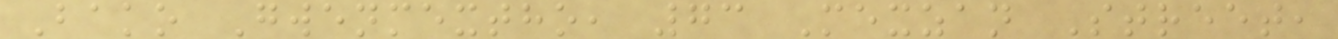Bako Gwenmextho, 73 Mexzan Street,
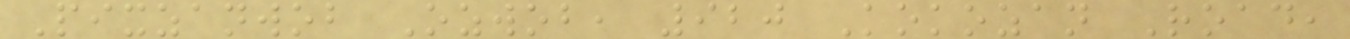Pixzanwob Ozwob, 920 Kokozan Road,
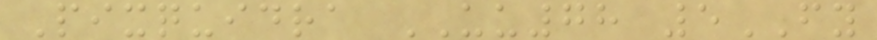Pixquidra UU78 5FY
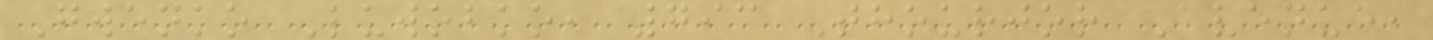Gwenko Luwobko, 793 Thourjor Avenue,
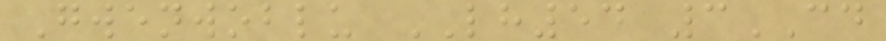Gwenwoblu LH54 3CD
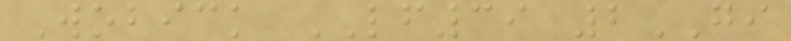Wobick LF39 2GI
